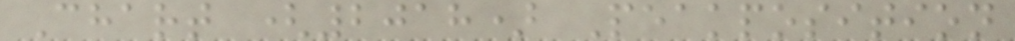Chart (2018) Peakposition
